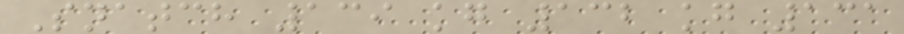Snatch 139 kg 132 kg 131
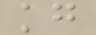kg
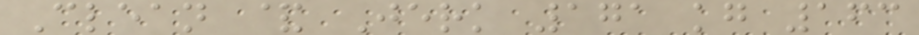Clean & Jerk 171 kg 163
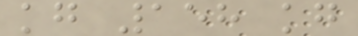kg 158 kg
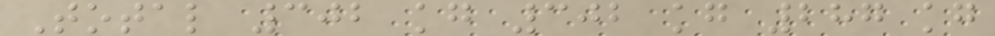Total 302 kg 302 kg 287 kg
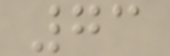73
